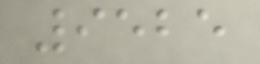9525
